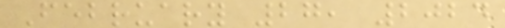February 27, 2024
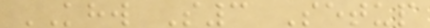KHW S3 Setup
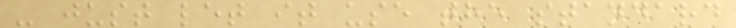- just let it use the standard
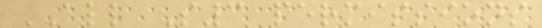ALL S3 permissions
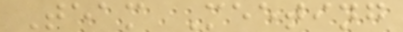Team Meeting
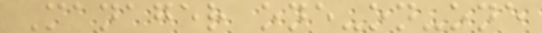Manager one-on-one
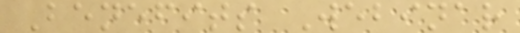Benefits Webinar
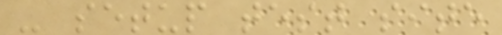- setup test site
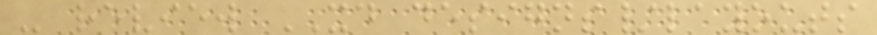- review XD designs/layouts
